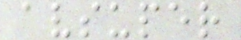avsuper
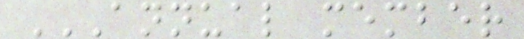ANNUAL MEMBER
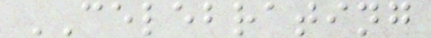CELEBRATING
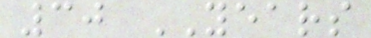30 YEARS
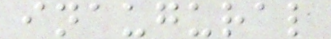inaugural
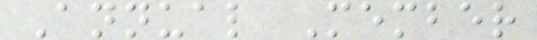Annual Member
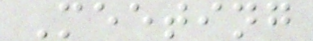Meeting
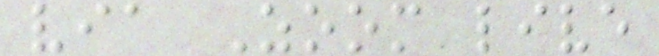via Zoom live
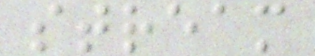stream
